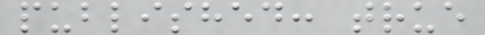published: true
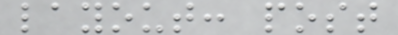layout: post
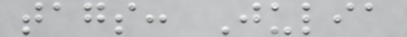tags: Julia
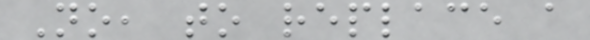No, to replace a
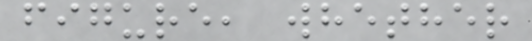figure, whether
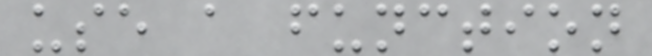use a function
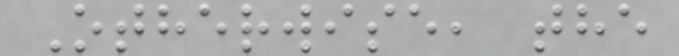Otherwise, the
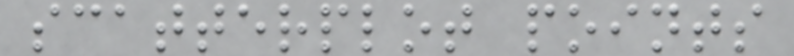scatterplot points
